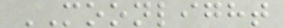MOONLIGHT
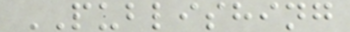PUBLISHING
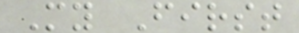My First
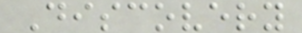Discovery
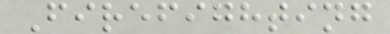Firefighting
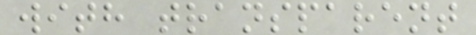with transparent
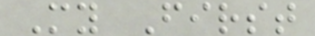My First
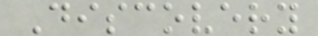Discovery
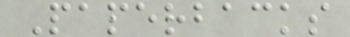Paperbacks
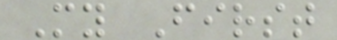My First
